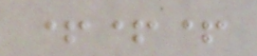+++
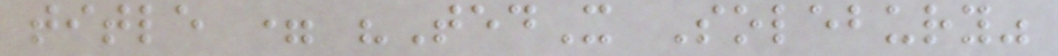title = "TedX Solebury"
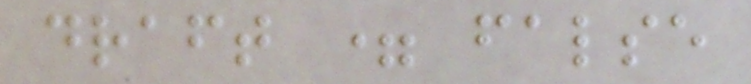draft = false
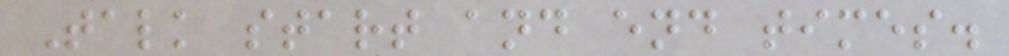Talk start and end times.
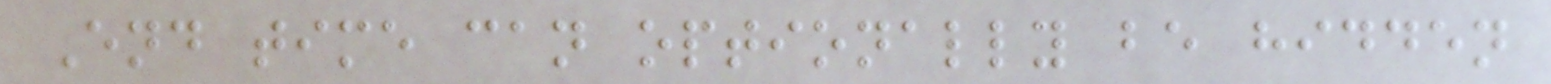End time can optionally be hidden
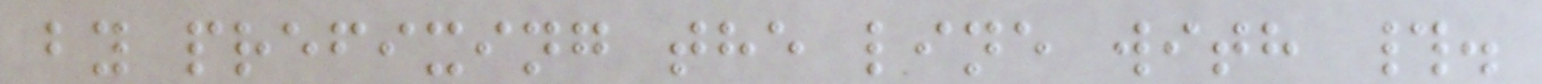by prefixing the line with #.
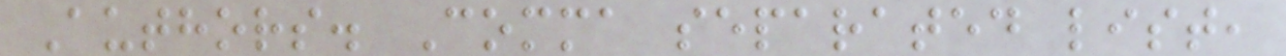Authors. Comma separated list,
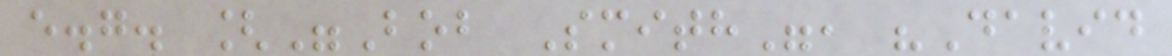e.g. ["Bob Smith", "David
